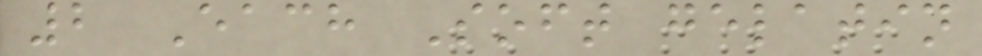2 Each Soft gelatin
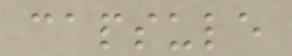capsule
